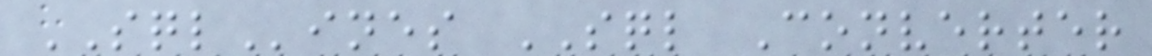SQLines SQL Converter
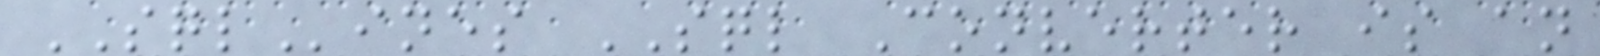SQLines SQL Converter is an
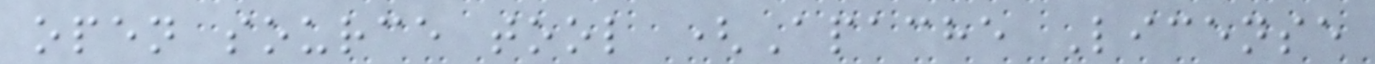open source tool (Apache License
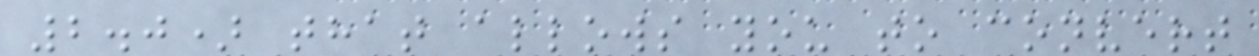2.0) that allows you to convert
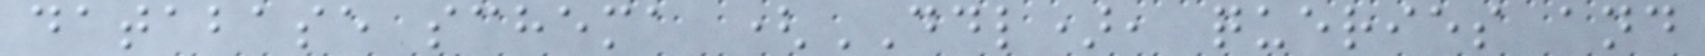database schema (DDL), queries and
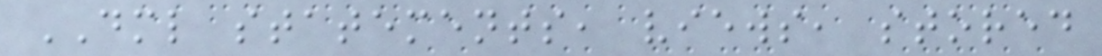DML statements, views, stored
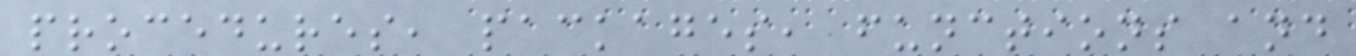procedures, packages, functions and
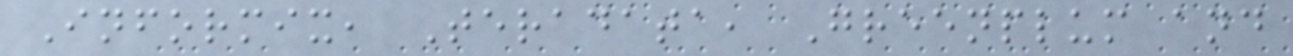Informix, Teradata, Greenplum and
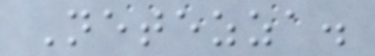Netezza.
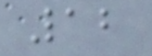12
